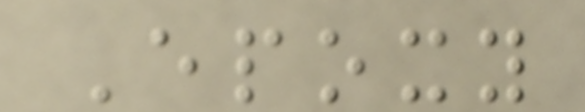Epoxy
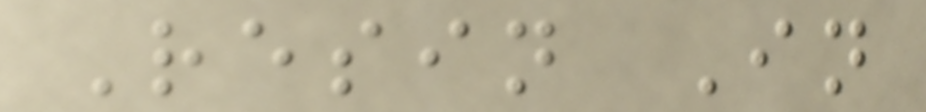Resin In
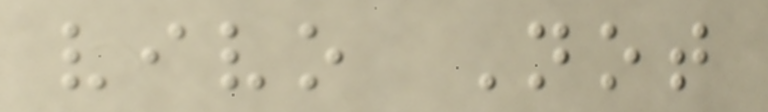vivo Not
